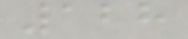128
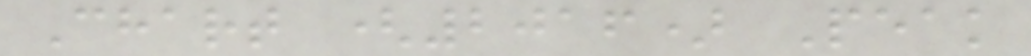Chart (2016) Peak
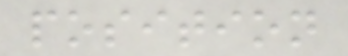position
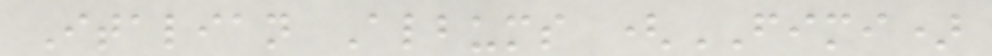Italian Albums (FIMI)
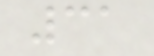31
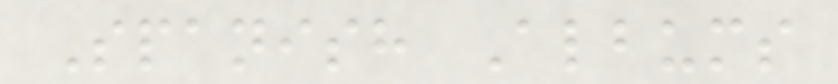Spanish Albums
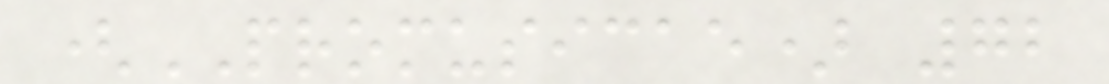(PROMUSICAE) 72
